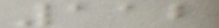112
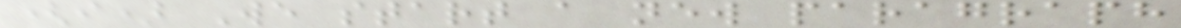(i) We start a new paragraph
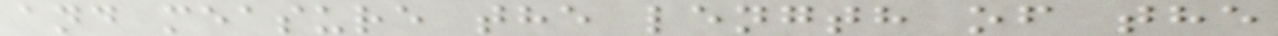and measure the length of the
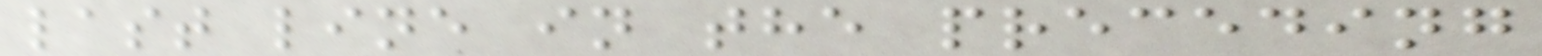last line in the preceding
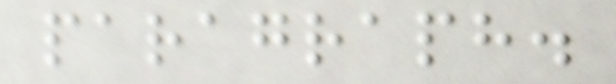paragraph.
